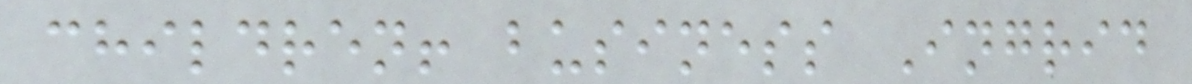children! business Ingrid
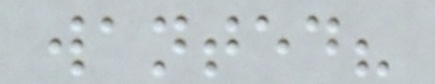wanted?
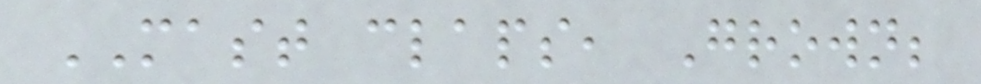MAST claps, Grown;
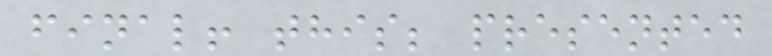final! this; presented
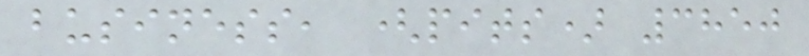business, (pits) 3850
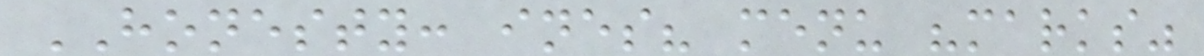HONESTY: ines? menu "marks"
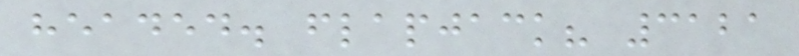headed. flapjack? 3121
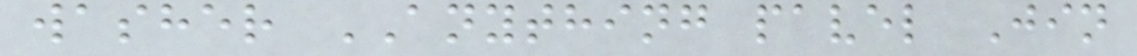washer ANYTHING pavel Jin
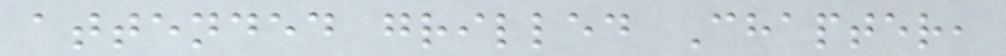attended grilled Chapter,
